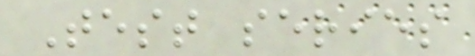Test series
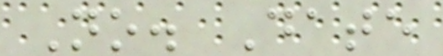No. Date
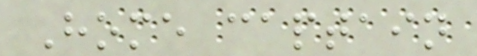Home captain
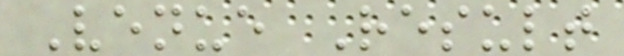Venue Result
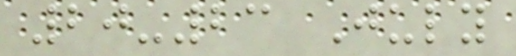20-23 July
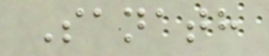Sanath
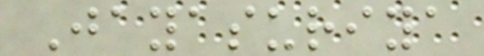Jayasuriya
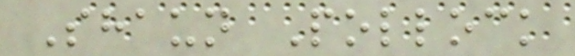Shaun Pollock
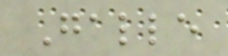Galle
